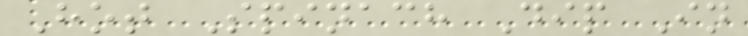Hot Spinach Dip In
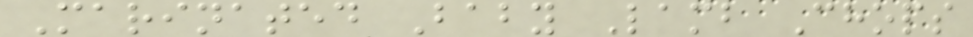Marinated Baby Lamb Chops
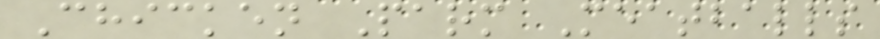Chicken Parm Meatballs
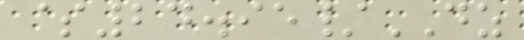$24.95/DZ
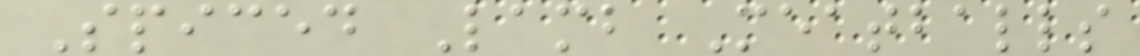Spiced Lamb Meatballs
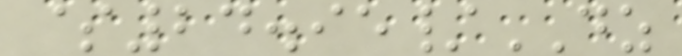$24.95/DZ
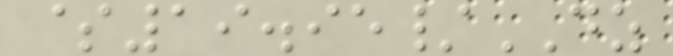$19.95/DZ
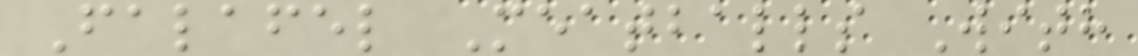Falafel Meatballs With
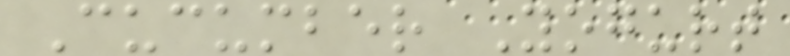Cucumber Yogurt
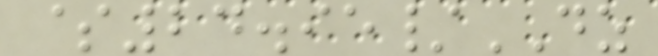$24.95/DZ
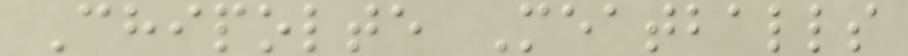Chipolte Meatballs
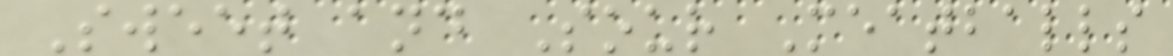Sweet and Sour Meatballs
